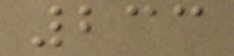233
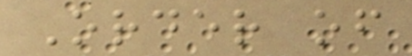Order of
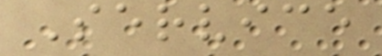Service
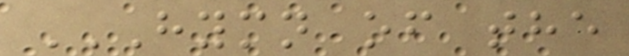HYMN OF THE
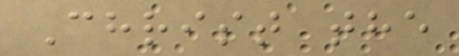Christ the
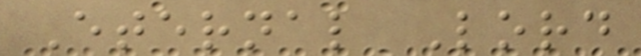Eternal Lord
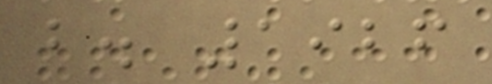b. 1926
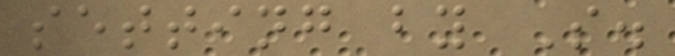setting by S.
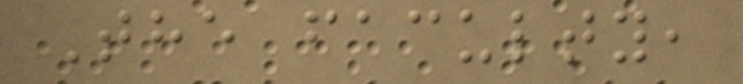The faculty,
